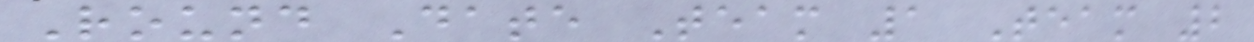Round Date Team 1 Team 2
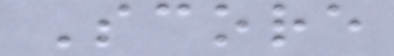Score
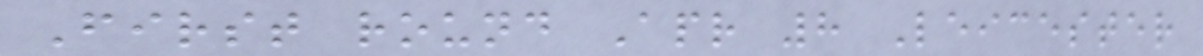First round Apr 8 Leicester
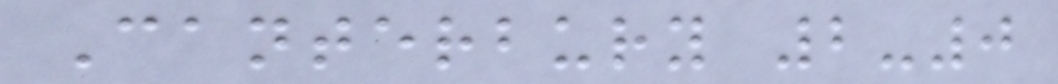Canterbury 2-0
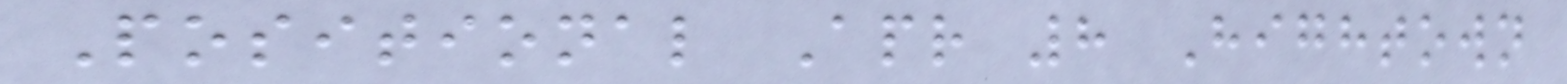Positional Apr 8 Hightown
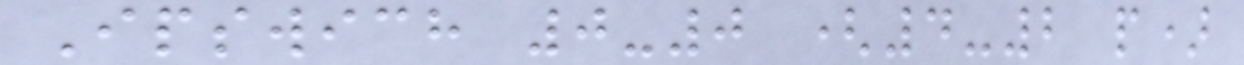Ipswich 0-0 (4-2 p)
